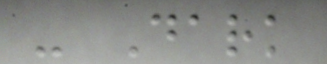- Dark
